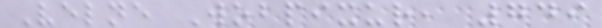Velne Wobpixur, 749
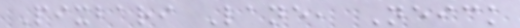Pixbari Lane, Neick
